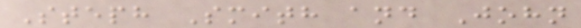Steph Smith and John
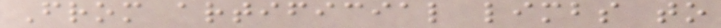From artificial limbs to
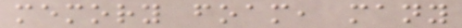memory foam, many
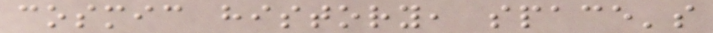cosmic history, space's
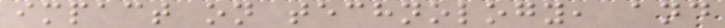impact on technology, and
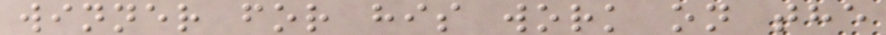winner for his work on the
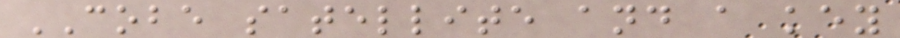COBE satellite and a key
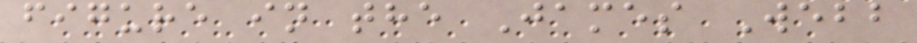figure in the James Webb
